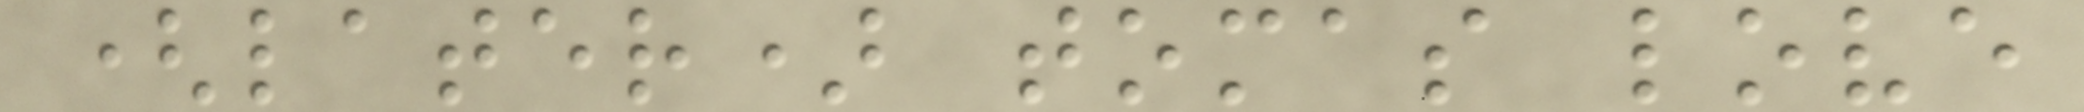(later) tomas love
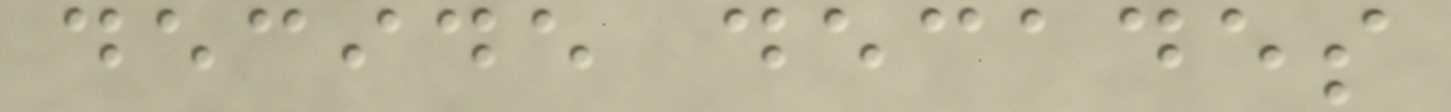decide decades
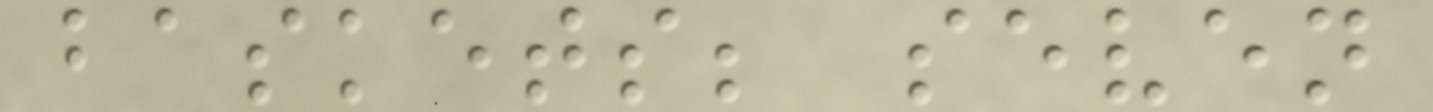baskets; seven
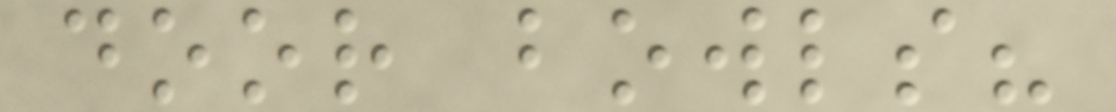door bowls?
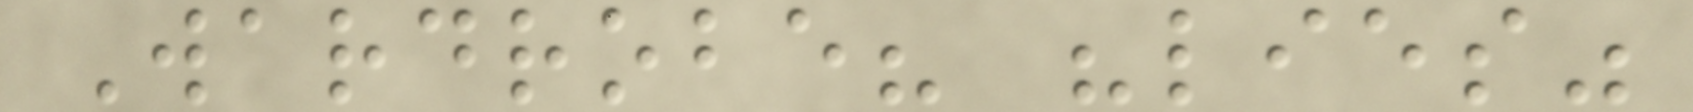Wardrobe? "lies"
